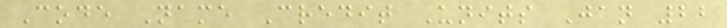Code Name Credit Units Jan 22
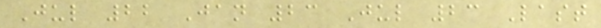Jul 22 Jan 23 Jul 23 Last
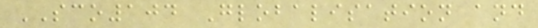SCO104 Globalisation and
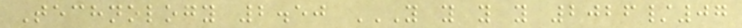Technology 2.50 Y Y Y Y 2026/07
